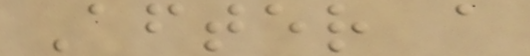After a
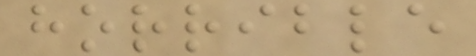horrible
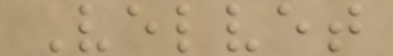Velvet
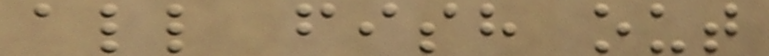all fish out
